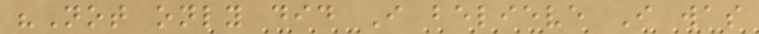"Not only did I believe I was
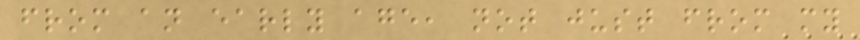from an early age, not just from my
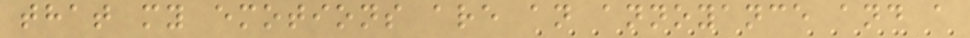that my emotions are an annoyance and a
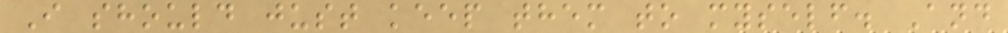I should just keep them to myself. And
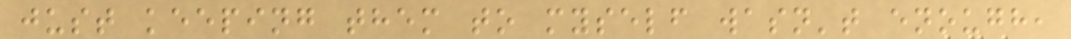just keeping them to myself wasn't enough,
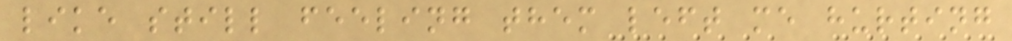like still feeling them left me hurting
